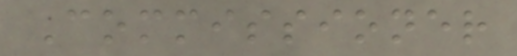Commissioner
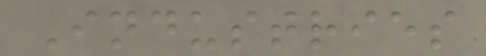Industries
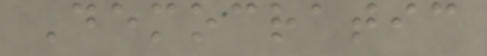Democratic
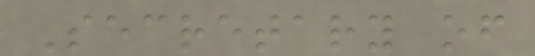Secretary of
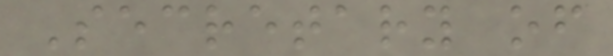Secretary of
